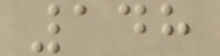148
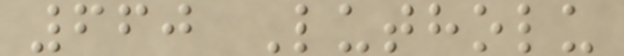660 Lutholu
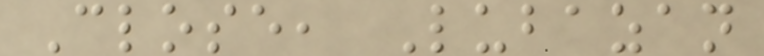Close, Lubazan
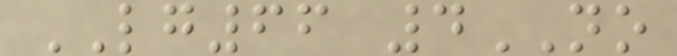LG66 4NO
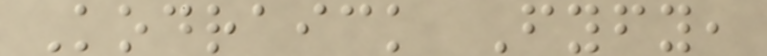Kodraick Fyfy,
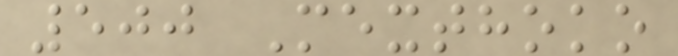500 Mexthoko
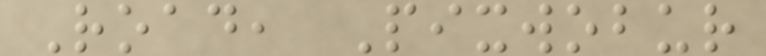Road, Pixwobur
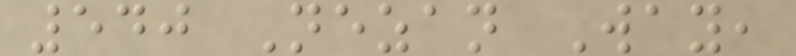540 Nezan Way,
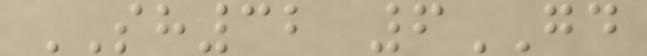SH32 6GD
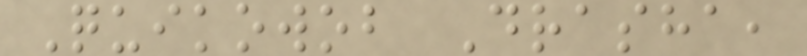Quikowob Drasha,
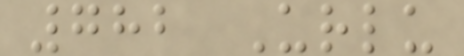782 Urlu
